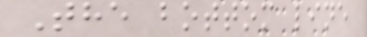The bottom line
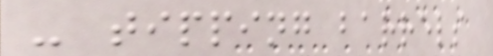- tipping barrels
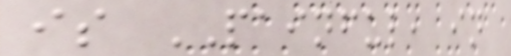is PAINFUL, in
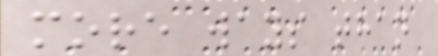more ways than
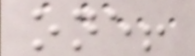one!
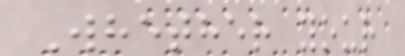Whether your
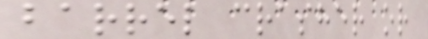barrel crasher or
